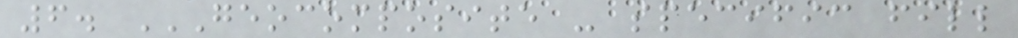6. GEOCOMPOSITE - SPECIFIC FILL
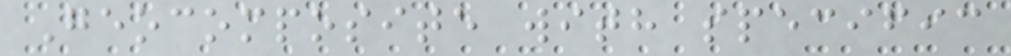Geocomposite with specific
